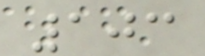103
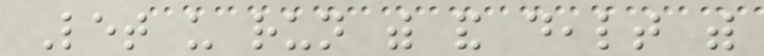Let us run with and dealt with
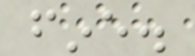fine.
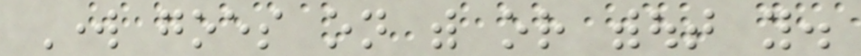Work goes on with or without you.
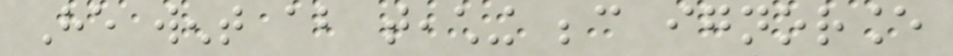He went about teaching because ignorance
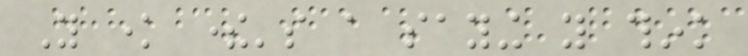You know there's a saying you think
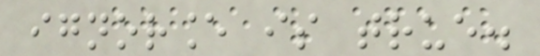ignorance is true.
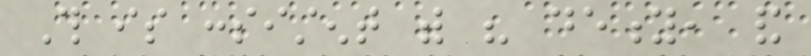This is consistent with his deity, and
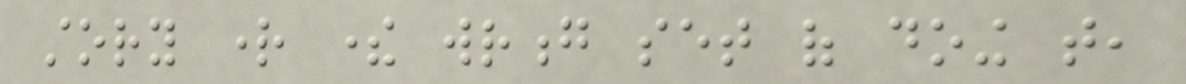story right there wrong set of doing that,
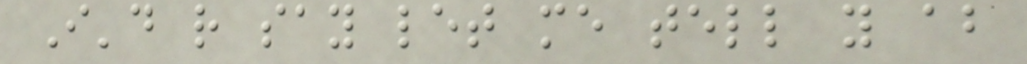I'd rather say let me tell you about
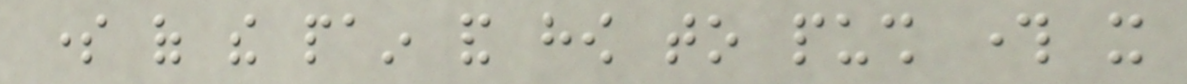some of the pain and how to push through it
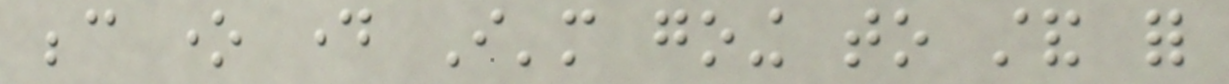because one day I'm going to stand for
